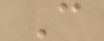C
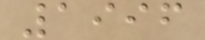1996
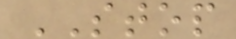STOP
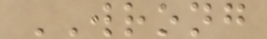WRONG
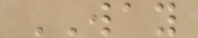WAY
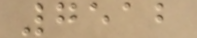7512
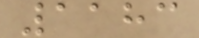1183
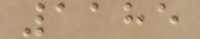1185
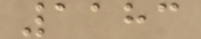1183
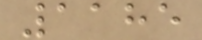1185
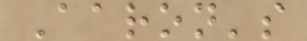Aaron's
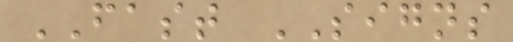FAST SIGNS
